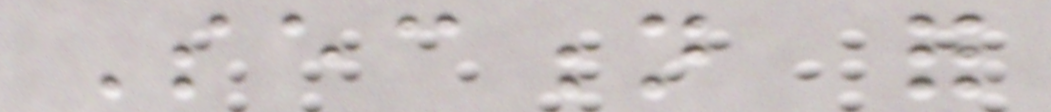Section for
